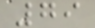79
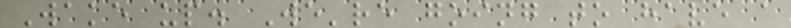Wake up. We're going to have a
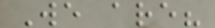We are?
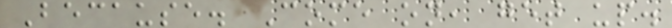Because. Come on, get up.
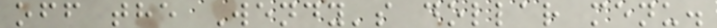off the Wendy's dollar menu.
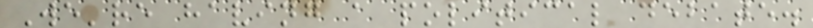We're having a political debate.
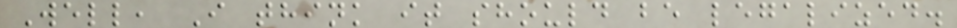Well, I think it should be legalized.
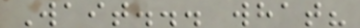Wait... what?
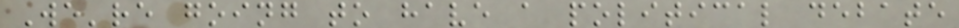We're going to have a political debate
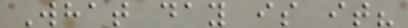What day is it?
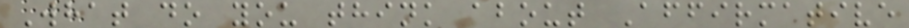What do you think about Affirmative
